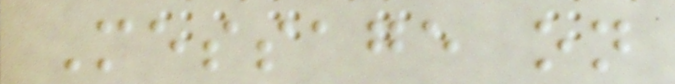Message on
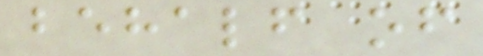behalf of
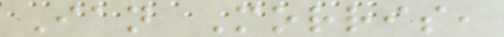Ian Morris,
